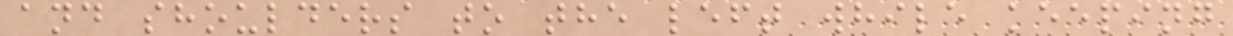and shoulders to the left while keeping
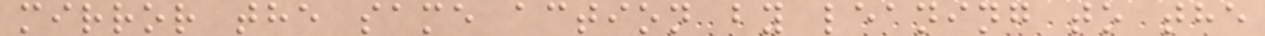mirror the same action by leaning to the
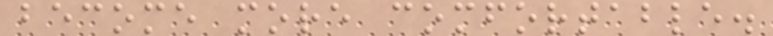become more comfortable.
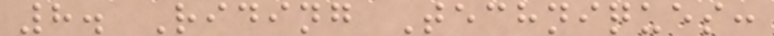8. Riding Techniques:
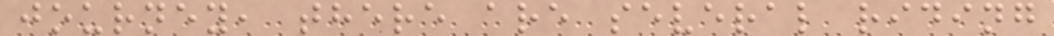journey, there are several riding
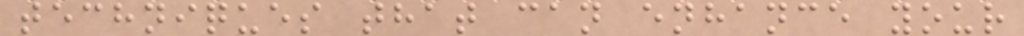techniques that can enhance your
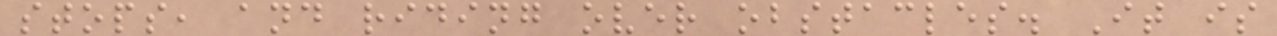stops, and riding over obstacles. It is
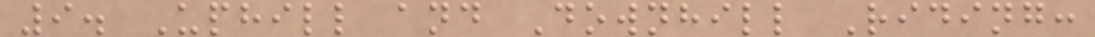9. Uphill and Downhill Riding:
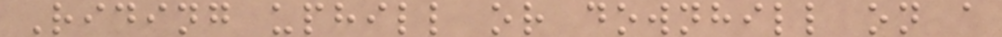Riding uphill or downhill on a
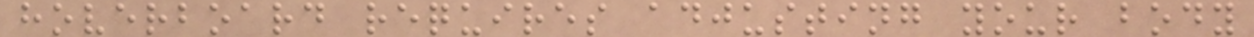hoverboard requires adjusting your body
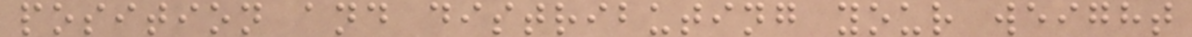position and distributing your weight
